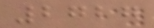2727
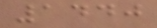1440
